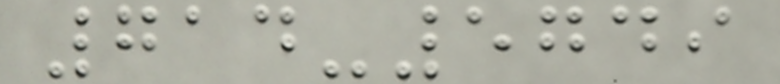714-5749
